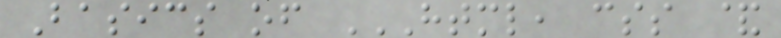Basics of HTML, CSS &
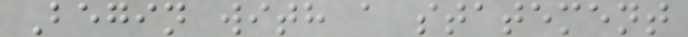Begin with a statement
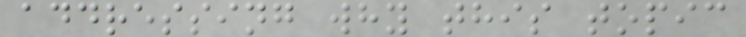addressing why this topic
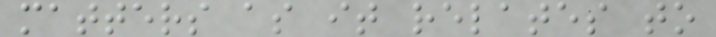matters as it relates to
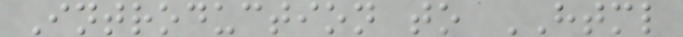Introduction to HTML
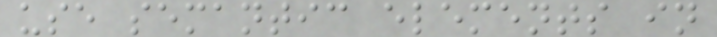use semantic elements in
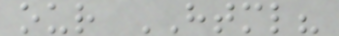our HTML?
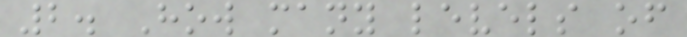2. How many levels of
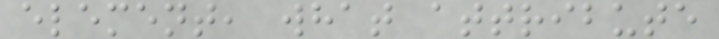element, what attribute
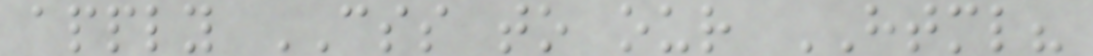apply CSS to our HTML?
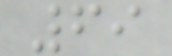69
